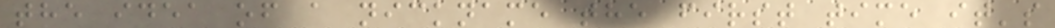the idea of a nickname the first time it's
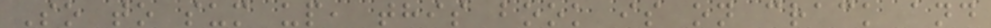So to sum up, this book is on crack and
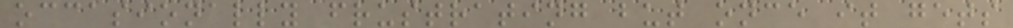occasionally frustrating but once it gets
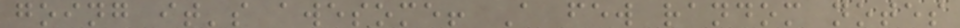going it's awesome! A few random notes
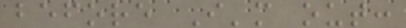before I'm out:
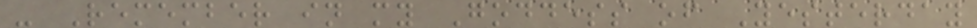- Remember in my Goddess of Yesterday
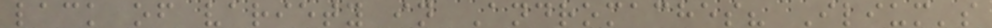lack of variety in Andromaches? Ilium's
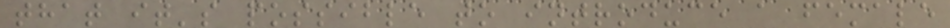that it's possible to introduce a female
